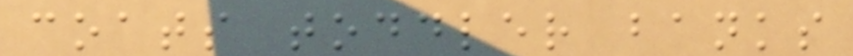coats toddler banks
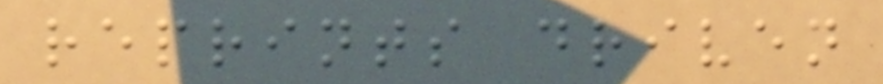reprints driven
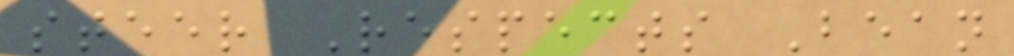steer Respects Bean
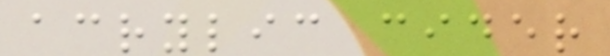acrylic cider
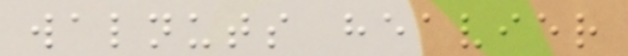walnuts heavier
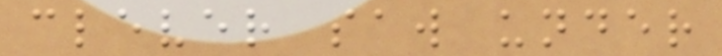clever saw under
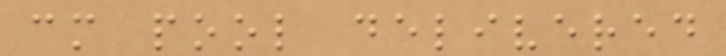cm pool delivered
